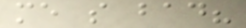me so bad?
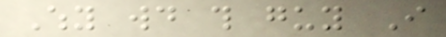Why would this guy I
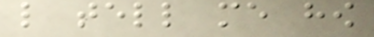like tell me how
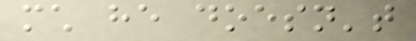much he doesn't
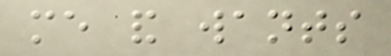me and wants
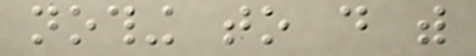nothing to do with
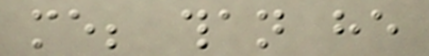me; than he
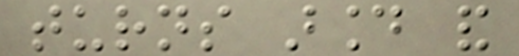turns around and
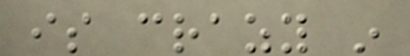is crazy in
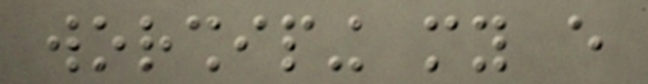worshiping my every
